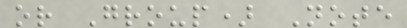or Group) Note
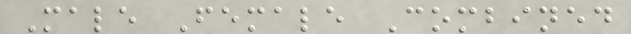Male Female Combined
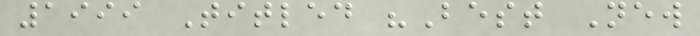1999 Titled "Best New
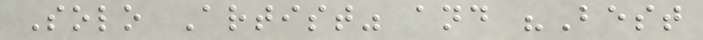Solo Artist" and "Best
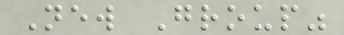New Group"
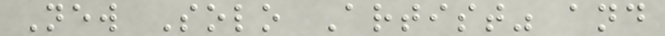New Solo Artist" and
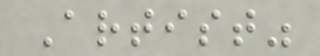Artist"
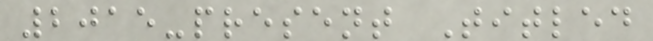2015-present Titled
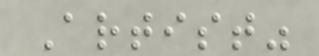Artist"
